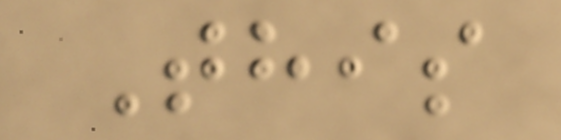This
